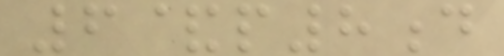6&p8d
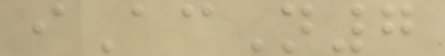iAcN7
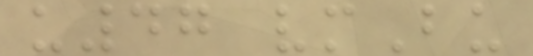u47 vmBu
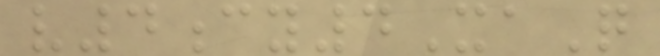v4cy4XaQ
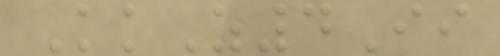KkZ4Ii
